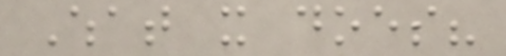What it does?
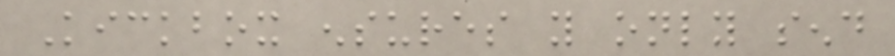Kickbox ensures you only send
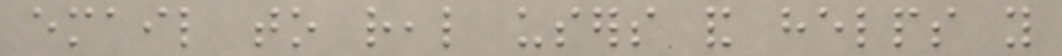email to real users and helps you
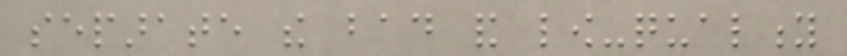separate the bad and low-quality
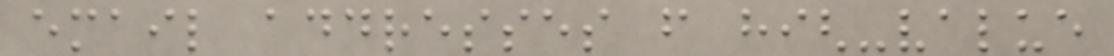email addresses from high-value
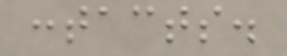contacts.
